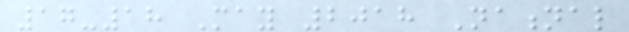17-18 May 2018 National
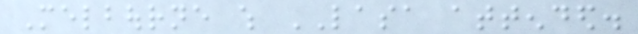Melbourne which LASA attended.
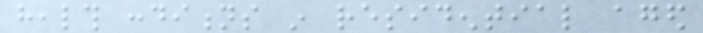health conditions in residential aged
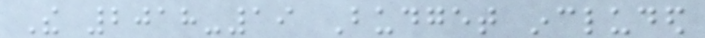The 2018-19 Budget included
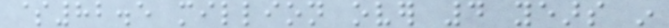$82.5 million over 4 years in
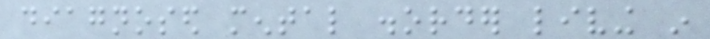diagnosed mental disorder living in
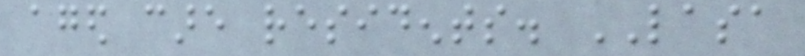aged care residents. LASA
